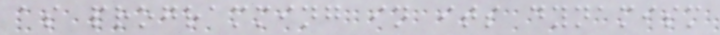as programming in its dynamism
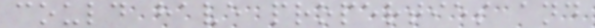could have properties and
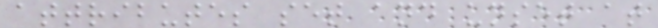attributes set and unset at
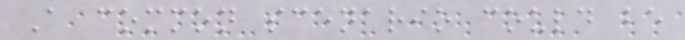A common scenario could be
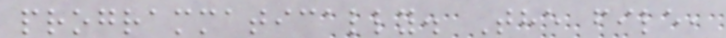programmatically. The file,
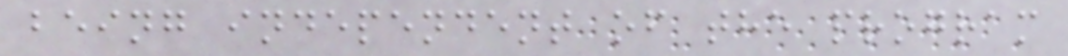being independent of the program
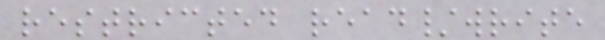restricted read/write
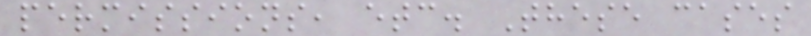permissions, etc. These cases
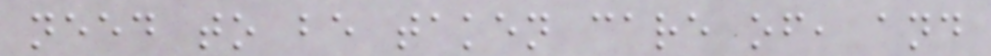need to be taken care of, and
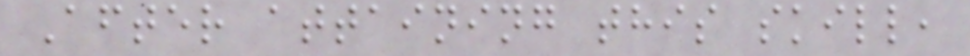After attaining this skill,
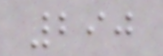290
